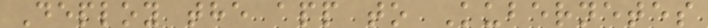Deploy the app to Kubernetes
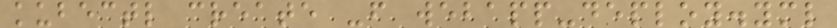kubectl create -f webapp-deploy.yml
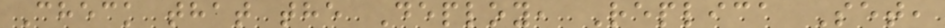Check that the Deploy, Replica Set,
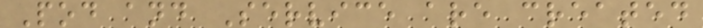Pod and Service are created
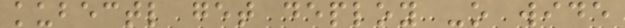kubectl get deploy -o wide
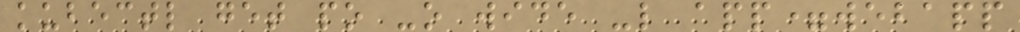kubectl get po -o wide -l app=webapp
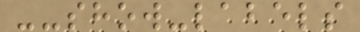--show-labels
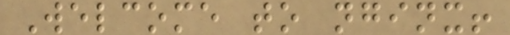Welcome to nginx!
